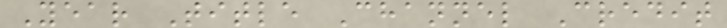Year Title Channel Credit
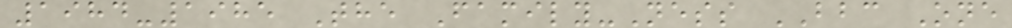1984-1985 The Family-Ness BBC One
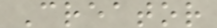Creator
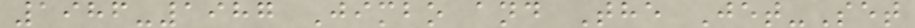1986-1987 Jimbo and The Jet-Set
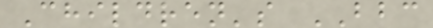Children's BBC
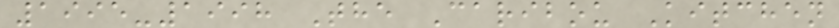1995-1998 The Caribou Kitchen
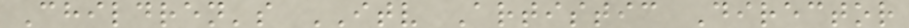Children's ITV Artistic Director
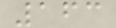163
